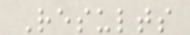Results
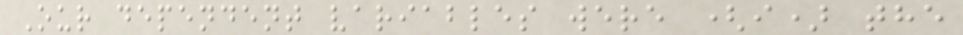Our dependent variables were (i) the
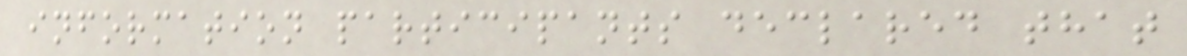information participants declared that
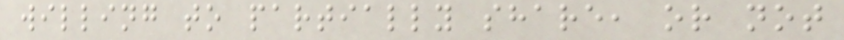willing to partially share, or not
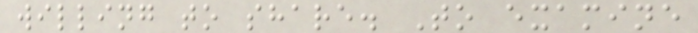willing to share. To examine
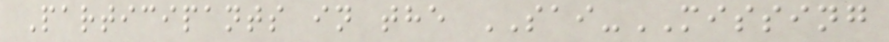Participants in the SAI-MISSING
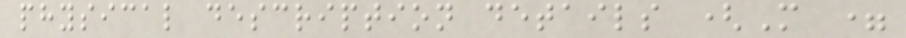physical description details (M =
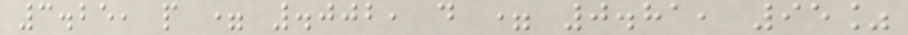3.25, p = .002, d = 0.81, 95%
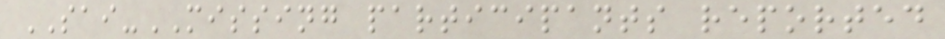SAI-MISSING participants reported
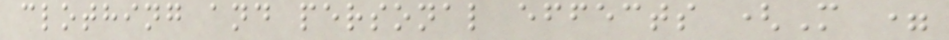clothing and personal effects (M =
